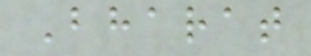Bharat
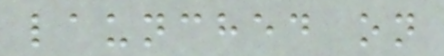launched on
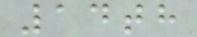14th
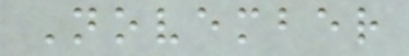November
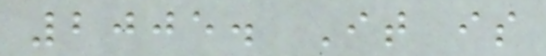2005. It is
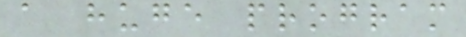a huge program
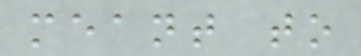meant to
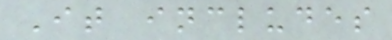It includes
